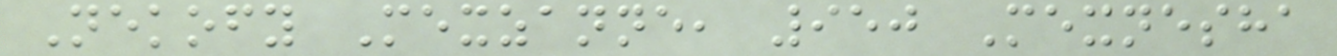Nekofy Mexzanne, 950 Mexnesha
